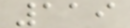119
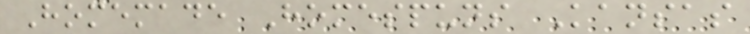Homemade Homespuns Kansas
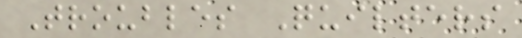Troubles Quilters
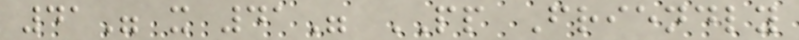41" x 41" PP Friendly
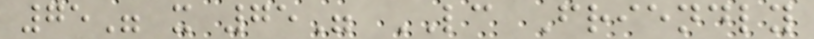75" x 75" LC Friendly
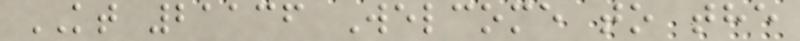KT 21136 Welcome to the
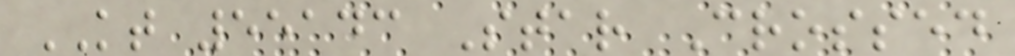KT 55143 Star Crossed
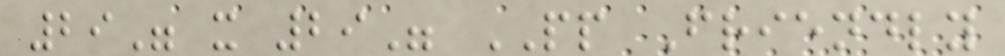29" x 29" PP Friendly
